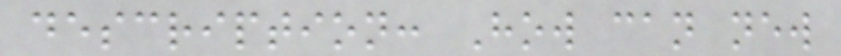description: How can new
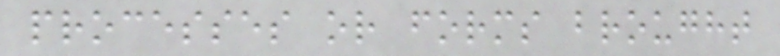processes or forms brought
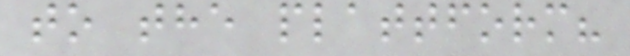to the plattform?
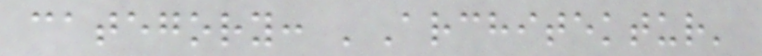category: 'Architektur'
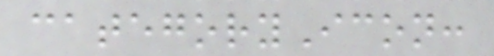categoryIcon:
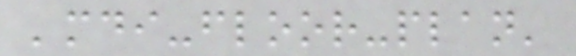'mdi-floor-plan'
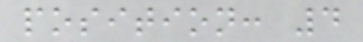position: 4
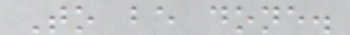To be done.
